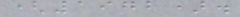(1972).
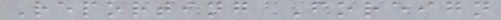Reporting Foreign
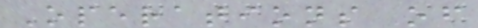Operations of
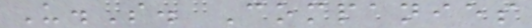U.S. Companies
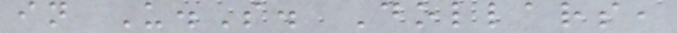in U.S. Dollars,
